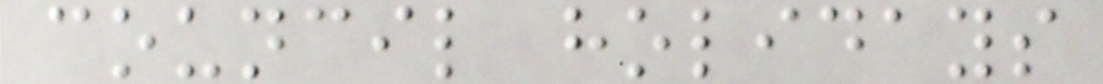council holidays
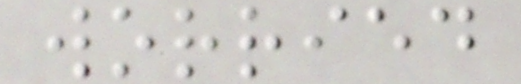worried
